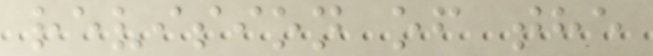revision of the
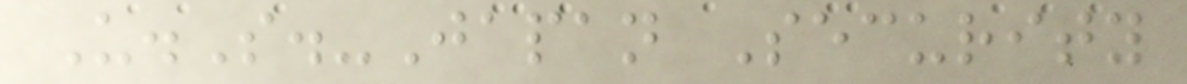U.S.-Japan Security
